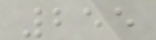255
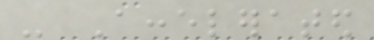- Accelerated
